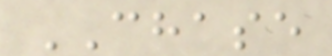CHASE
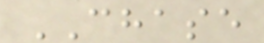CHASE
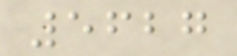5627
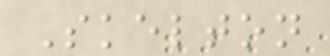Skelton
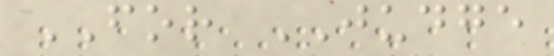FOR JUDGE
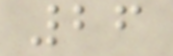26
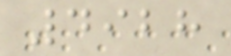4928
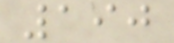190
